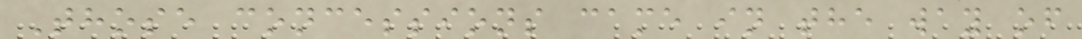Those concessions came in the way of
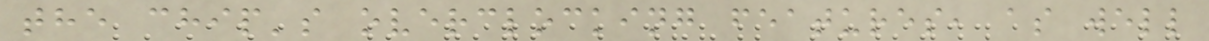the chip's overclocking features, as well
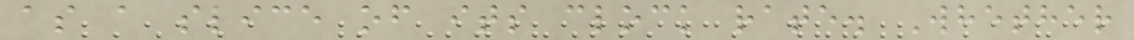as a slice of its clock rate. Whether
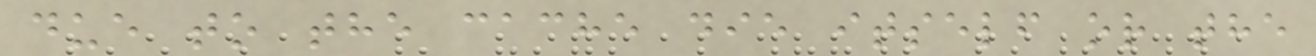due to the cache die itself or the
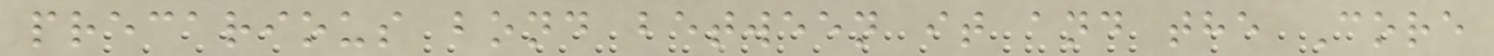precarious bond between it and the Core
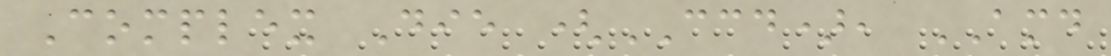Complex Die (CCD), AMD
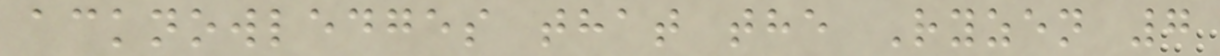acknowledges that the Ryzen 7
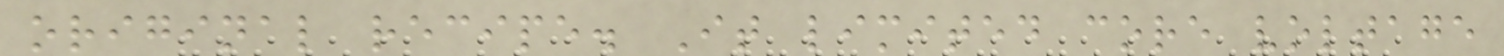original recipe. It limited core voltage
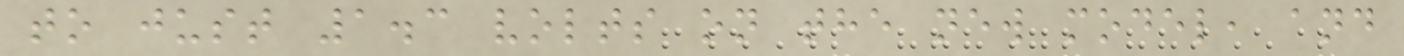to just 1.3 volts on the new model, and
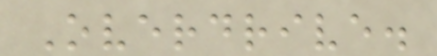Overdrive.
